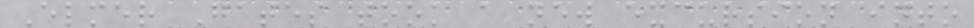Elmer Gates took a new excursion into
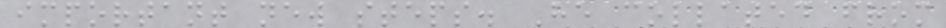important new steps. He collated from
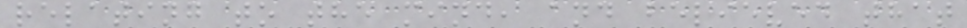relating to the mind, and believed that
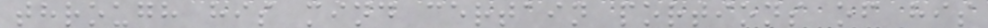through his mind certain portions of his
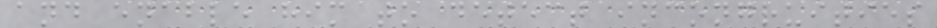and enable him to detect incongruities
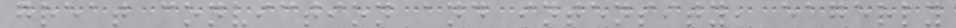great conviction and intensity, eagerly
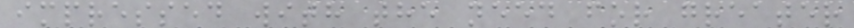impressed with the need for greater
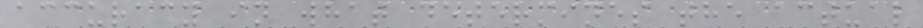accuracy in what determines the actual
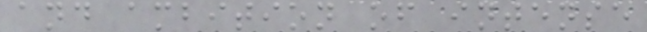and ambition of intense
